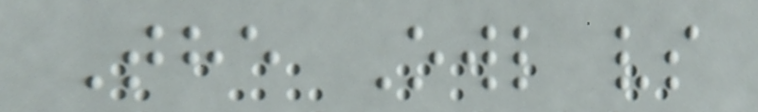The Owl vs
